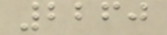2260
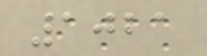1021
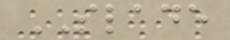SLADE
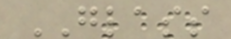GLASS
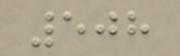508
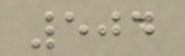504
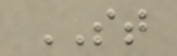ST
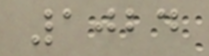1024
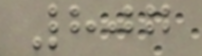807
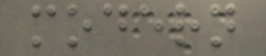modern
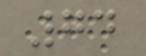74
